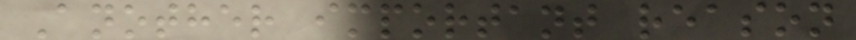Another important reason
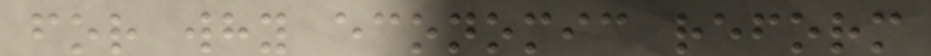for why economic reform
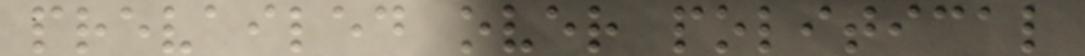prevailed over political
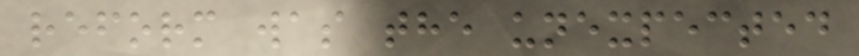reform was the unexpected
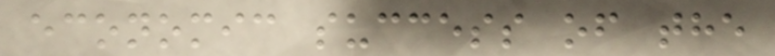economic success of the
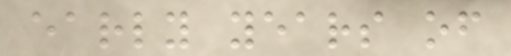early years of
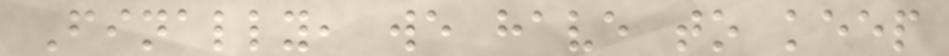Finally, we have to keep
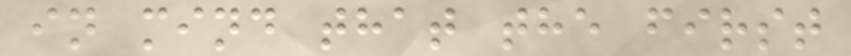in mind that the first
